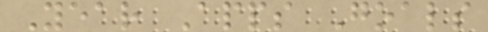Year Apps Goals
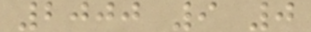2000 9 0
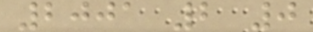2001 2 0
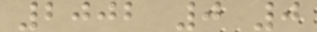2002 0 0
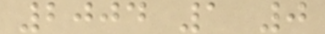2004 1 0
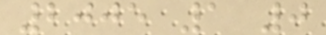2005 1 0
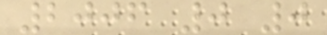2006 0 0
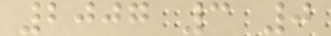2007 3 0
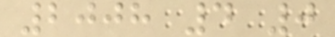2008 4 0
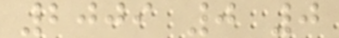2009 0 0
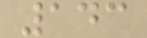143
